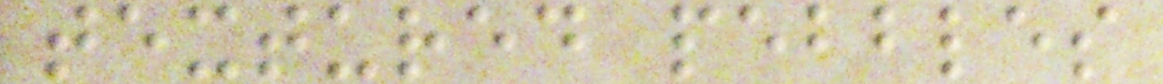textured pebbles
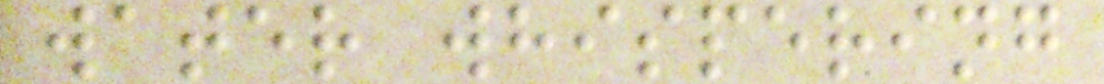water whispering
